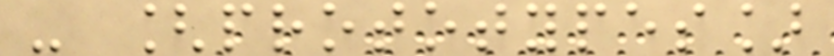- [prototypes]
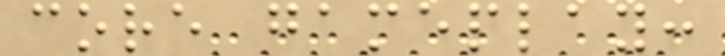core gameplay:
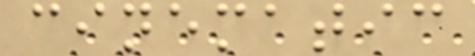cinematic
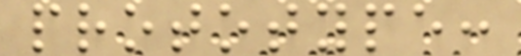prototype:
